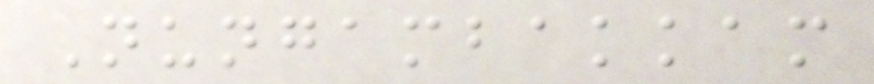Nungambakkam
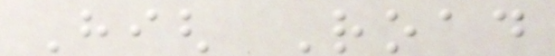High Road
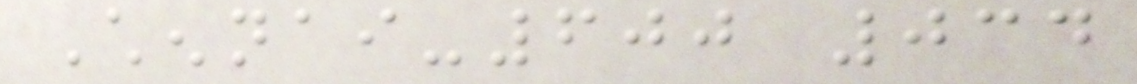Chennai-600 034
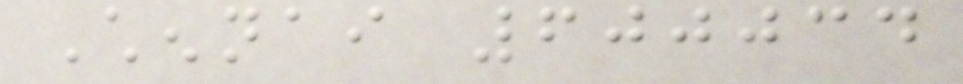Chennai 600034
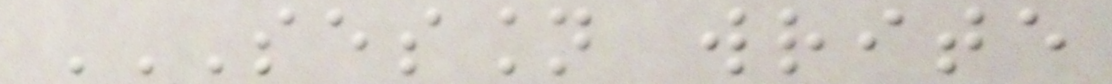SESSION WRITE
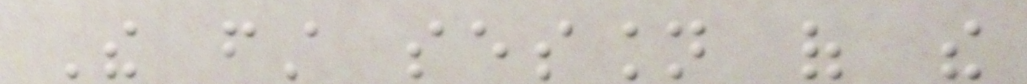The first session of the
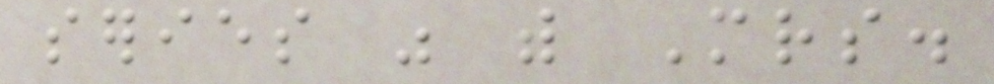series was with Mrs.
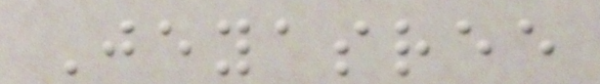Jeyasree
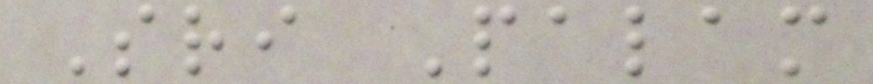Sri Palam
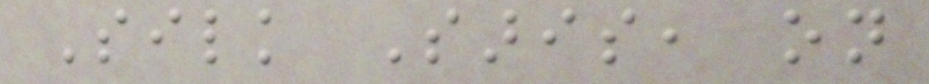Silk Saris, on
